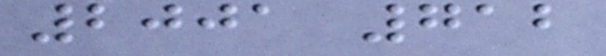2001 712
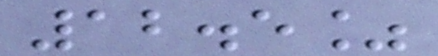12.5%
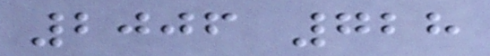2006 728
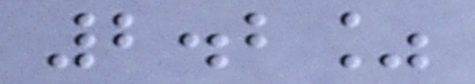2.2%
